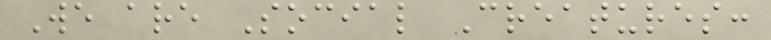We are Social Creatures:
